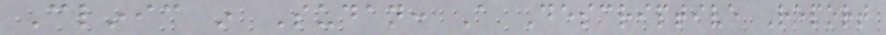Clinic in Sudan: A Descriptive Report
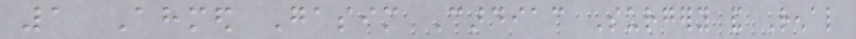1 Ahmed Gasim Cardiac Surgery and Renal
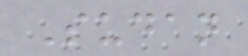Sudan
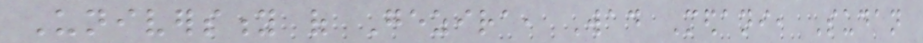University of Gezira, Wad Medani, Sudan
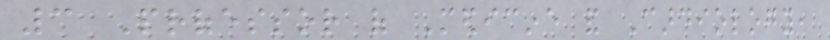3 Professor of Medicine and Cardiology,
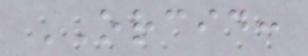ORCID:
